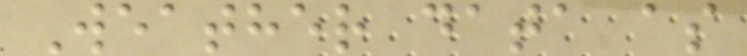Weather data as
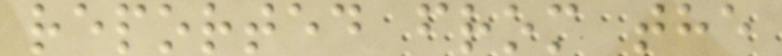reported from the
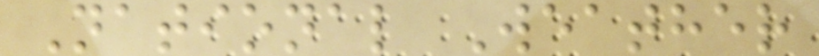National Weather
